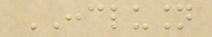CONCLUSION
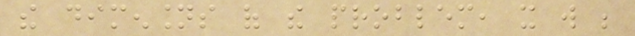the dimensions of the problem, it will be
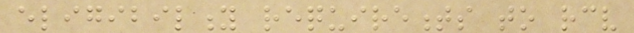eligibility requirements to receive
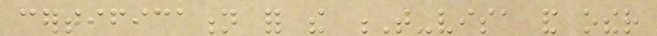certification for the T-visa and other
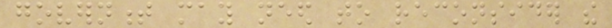government may need to reconsider the
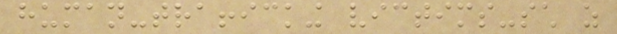human-trafficking victims-such as
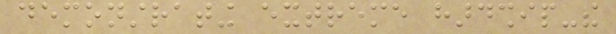demonstrating extreme hardship-the
